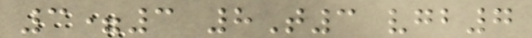3=3 8T3 vgb7
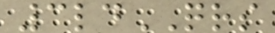3ldQRS
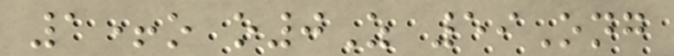1+o o0Z 59Ong
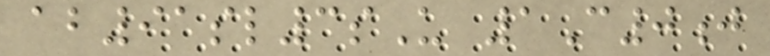ab91sl3sU 1C0j
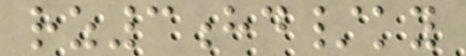rz3hd/ky
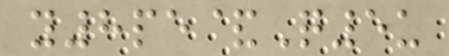y8pe&Q5u
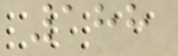188
